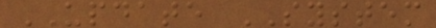UPDATE SYSTEM
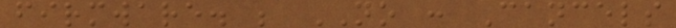firmware. ; NO : Cancels
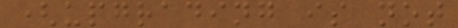(upgrading is not
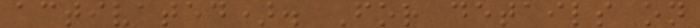activated). For details on
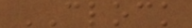CLOCK
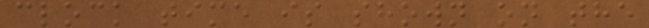clock time is shown on the
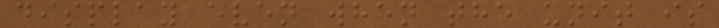display even when the unit is
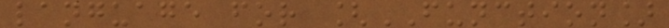language for [FUNCTION]
